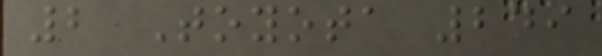2 Toyota 249
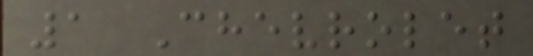1 Chevrolet
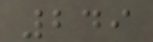249
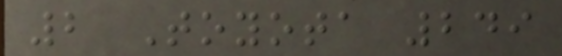2 Toyota 249
